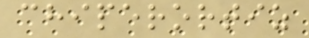chiperortiz
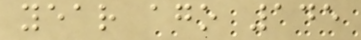year ago 145
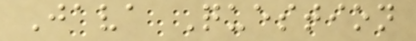Java Question
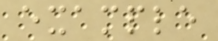example
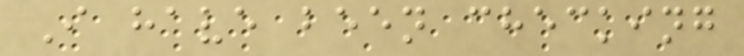I have been checking
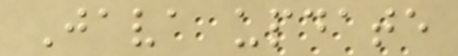Java update
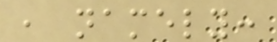, namely:
